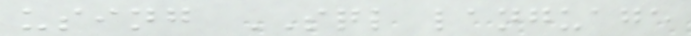using SQL language
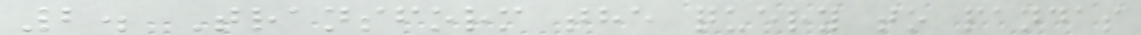2. Transform the query to pandas
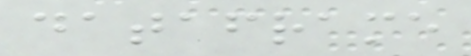dataframe
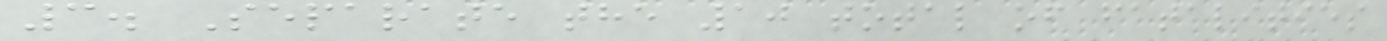3. Separate the 10 total of fatalities
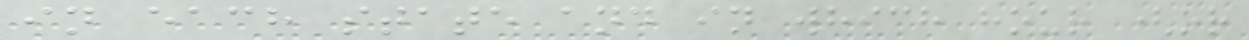in each state and in which hour (or
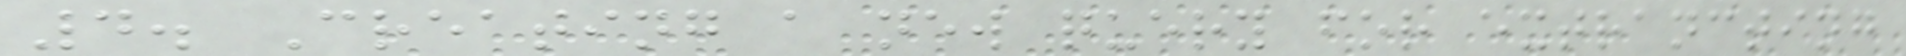4. Creating a new query for extrancting
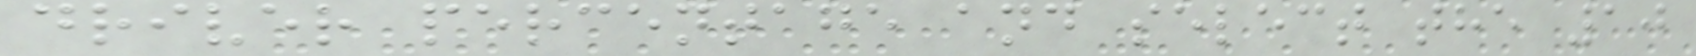driver percentage and select the 10
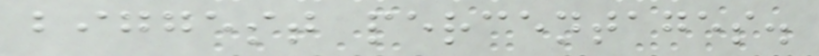biggest percentages.
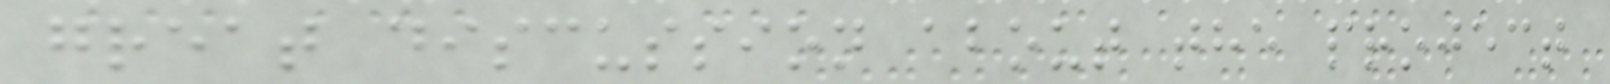great discussion about the project
